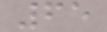65
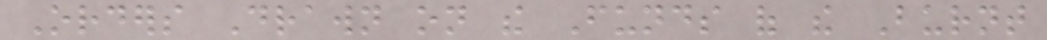Orders Drawn on the Funds of the Burnt
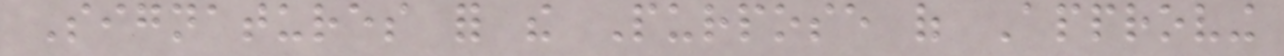Signatures for the Purpose of Approving
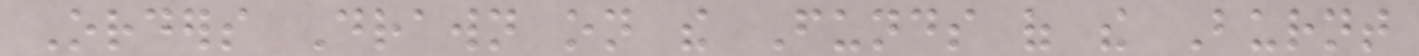Orders Drawn on the Funds of the Burnt
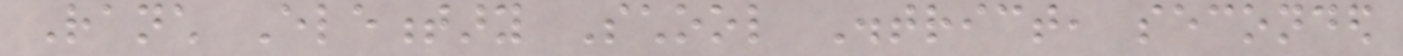Ranch Elementary School District, seconded
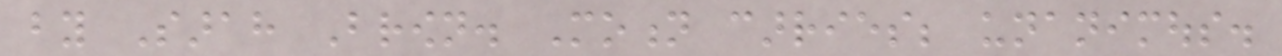by Sarah Brown. Motion carries; unanimous.
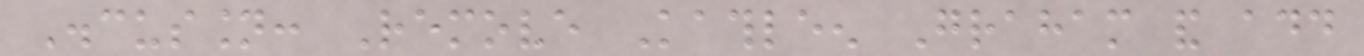Discussion: Remove Kathleen Graham and add
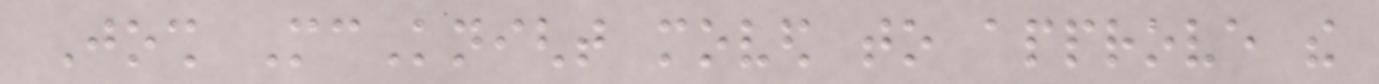Josh McKnight moved to approve the
